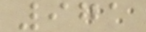971
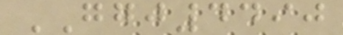GGJ4490
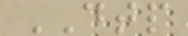DTP
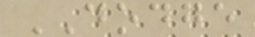DODGE
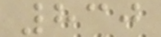830
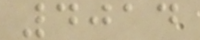4014
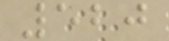520
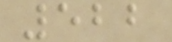522
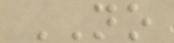NO
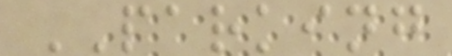PARKING
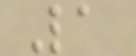1
